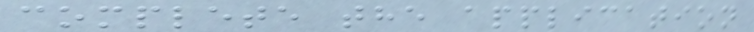complete the application
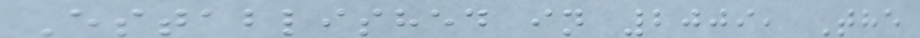Established in 2009, The
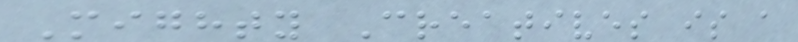Mighty Creatives is a
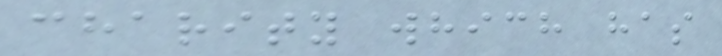charity which has
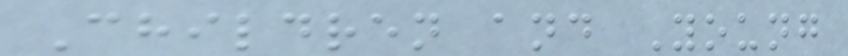Children and Young
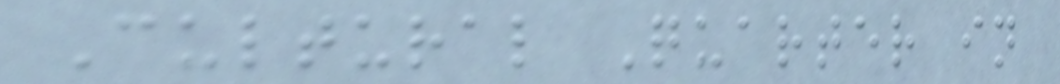Cultural Quarter in
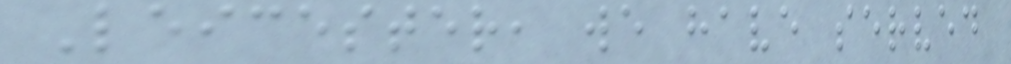Leicester, we have served
